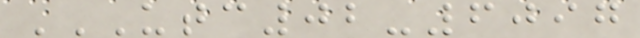UTC02-6097
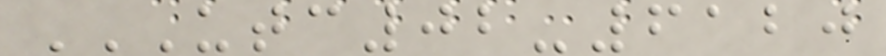UTC02-6120
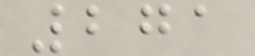271
